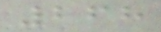268
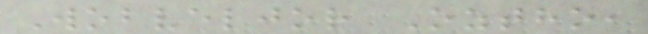Wobveljor Oztho,
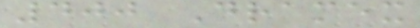400 Dramex
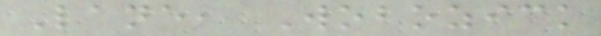Lane, Wobozick
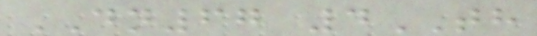DN67 4TH
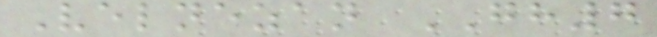Velnezan GH7
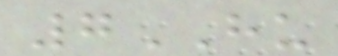7HU
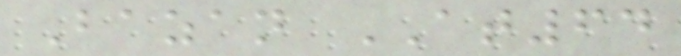Bazan AT64
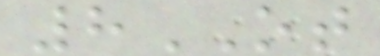8OT
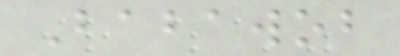Babawob
